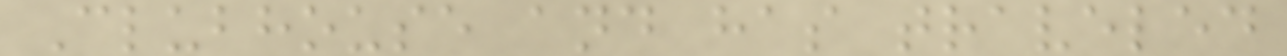Clubhouse and has traveled
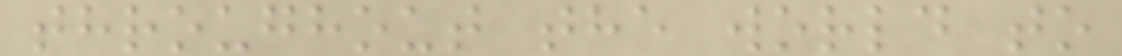throughout the world to
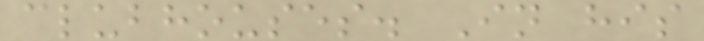clubhouses. In his
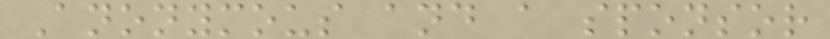Anonymous and a sponsor
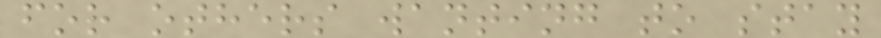for others wanting to stay
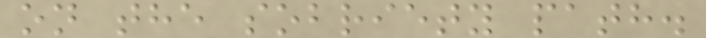on the sobriety path.
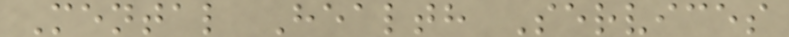Mental Health Services
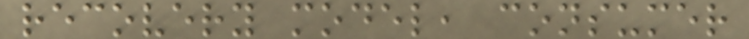recovery model, consumer
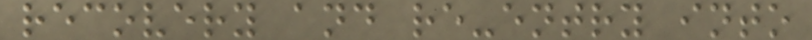recovery and re-entry into
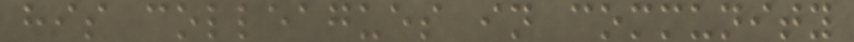his colleagues in community
